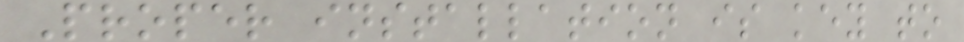Proper installation is key to
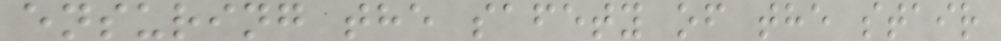ensuring the safety of the stair
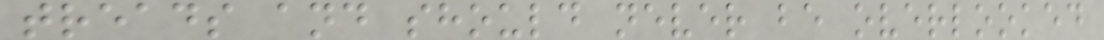treads and should never be overlooked
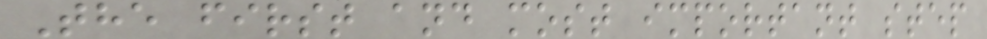The first and most important step
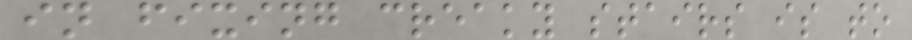in fixing creaky stairs is to
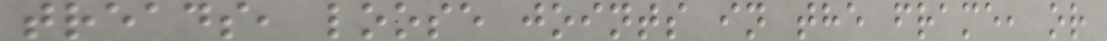treads, loose joints in the frame, or
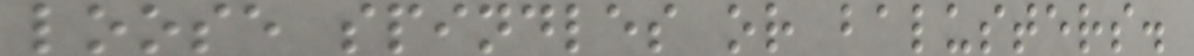loose spindles or balusters.
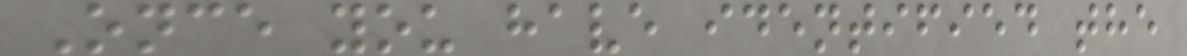Once you have identified the
